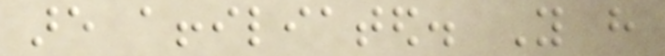are affiliated. You have
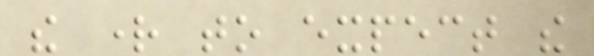the right to expect the
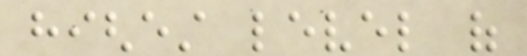highest level of
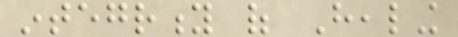integrity of Healing
